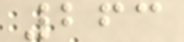263
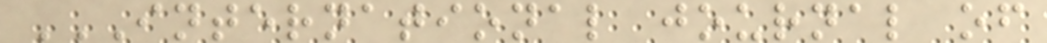INTERNATIONAL JOURNAL OF
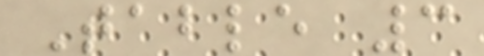Table 3
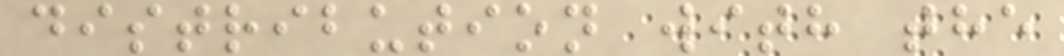distribution with the
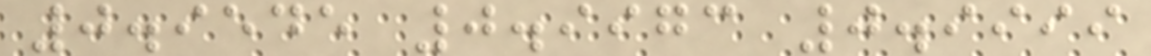0.9545 0.9973 0.9999
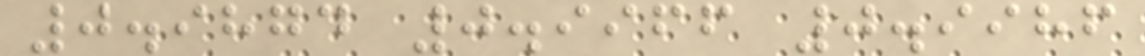0.9874 0.9966 0.9986
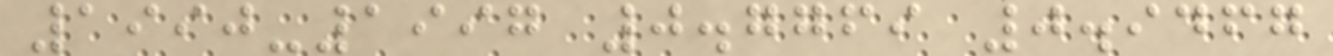1990-1997 0.7769 0.9467
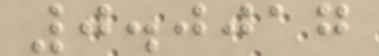0.0017
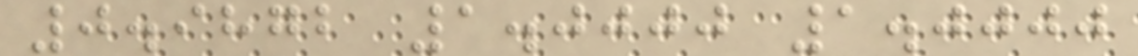0.9872 1.0000 1.0000
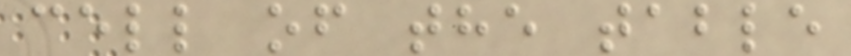cell of the table
